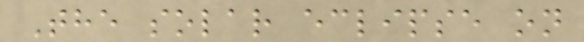The solar eclipse on
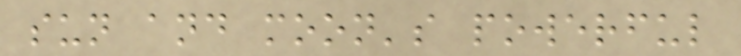sun and moon's powerful
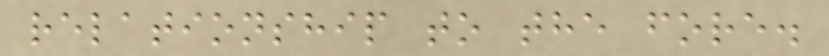relationship to the fore.
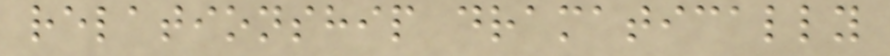relationship dramatically
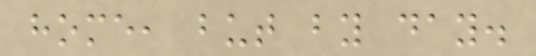home, but by day.
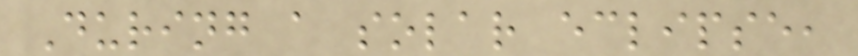During a solar eclipse,
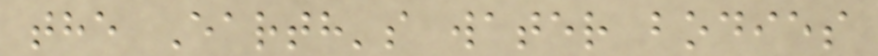the Earth's water bodies
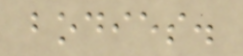bodies.
